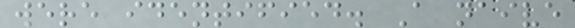were identified. A naive
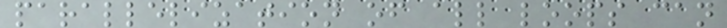parallelization of all loops can
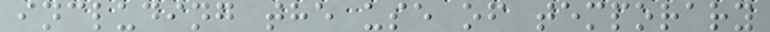including the use of temporary
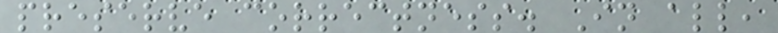preserve correctness. In all,
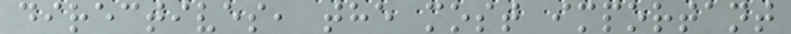directives, the most important
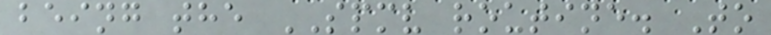being the SPMV routine. To
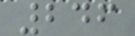246
